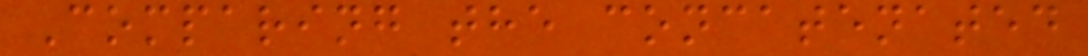Comparing the concatenated
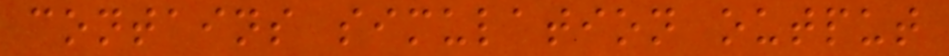contains simulation output
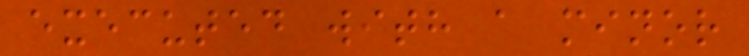executed with a minor
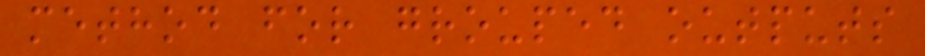method for grouped outputs
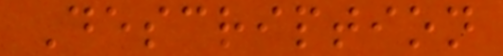Description
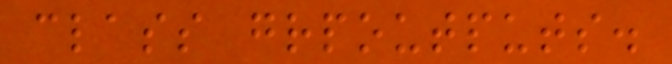class grpoutputs.
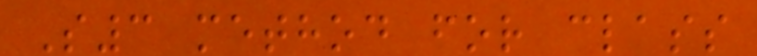S3 method for class
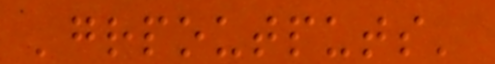'grpoutputs'
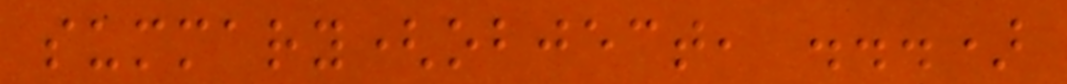summary(object, ...)
